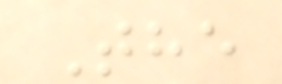The
